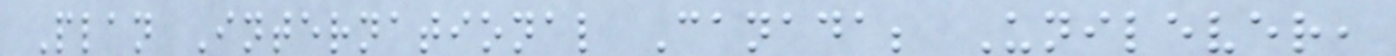Plan International Canada; Unilever,
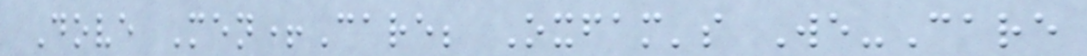Dove Men+Care; Oxfam's We-Care
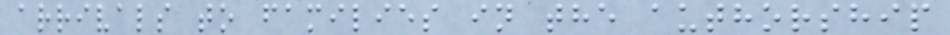arrivals to families in the authorship
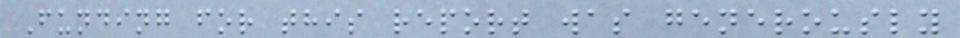Funding for this report was generously
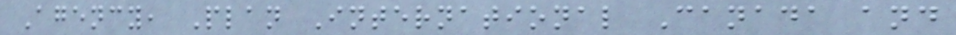Agency, Plan International Canada and
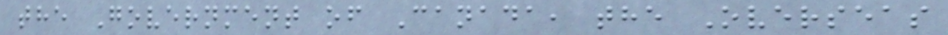the Government of Canada, the Overseas
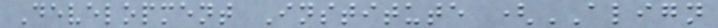Development Institute (ALIGN
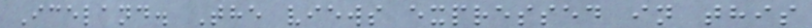Iceland. The views expressed in this
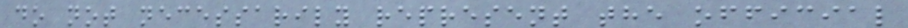do not necessarily represent the official
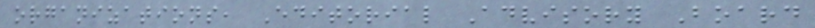organizations, Editorial Advisory Board
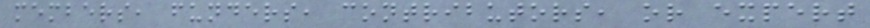members, funders, contributors, or expert
